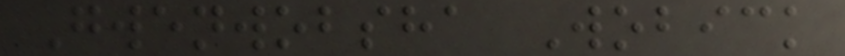Gwenwobsha Wobick
